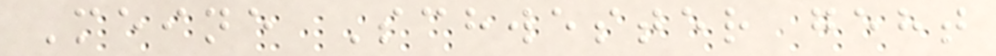Meine Schwester geht
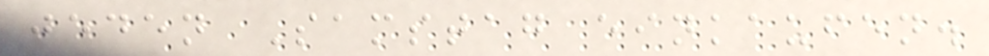jeden Samstag einkaufen.
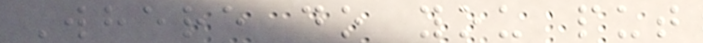Where do you put
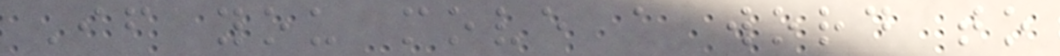If you move a word to
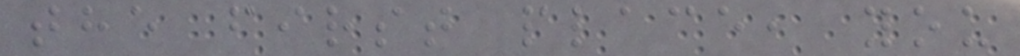the first place, you
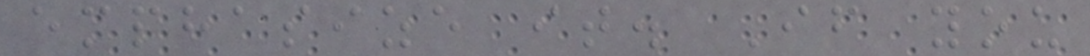emphasize it. If you
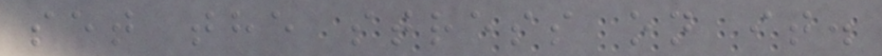set the stress on it.
